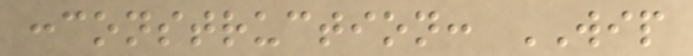:construction: WIP
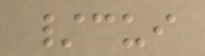/cui
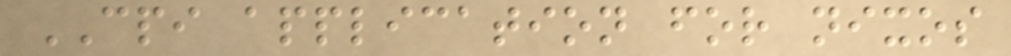CPI application for nixos
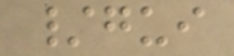/gui
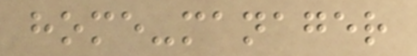home-manager
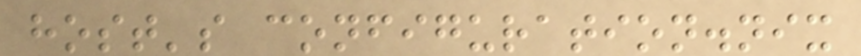host's configuration.nix
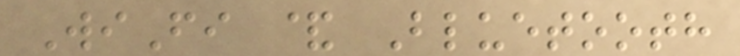WiFi & Bluetooth
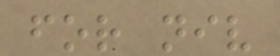for niv
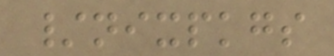/nixpkgs
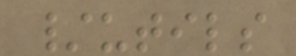/utils
